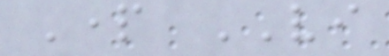Part VI
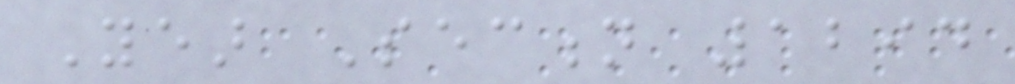Year Section 1294
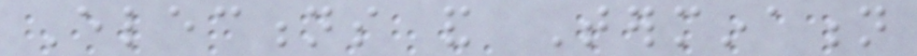Elections and Termination
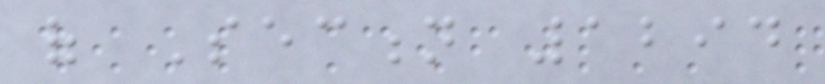of Section 1294
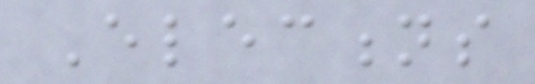Elections
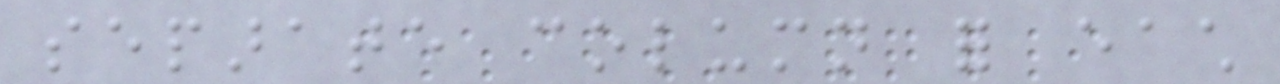separate column for each
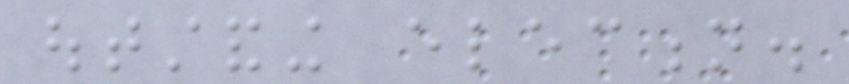outstanding election.
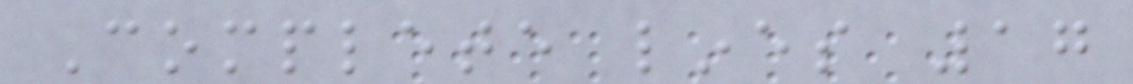Complete lines 17
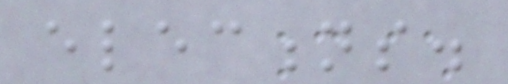elections.
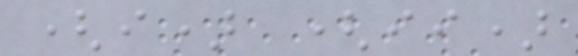(i) (ii)
